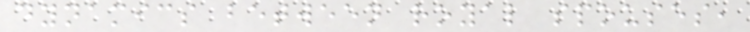dynamics between royal spouses,
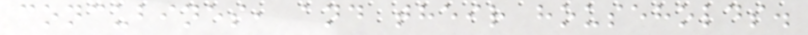concubines, and their households.
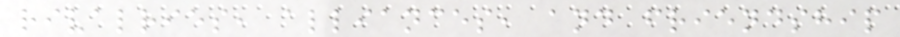rivalries, alliances, and friendship
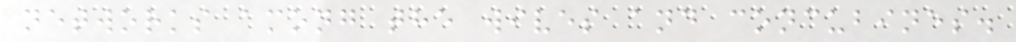networks among the wives and concubines.
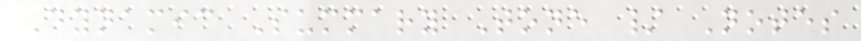Dynamic Summary Tone / Notes
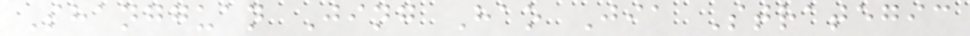Shangguan Jing Hao Jia Strategic
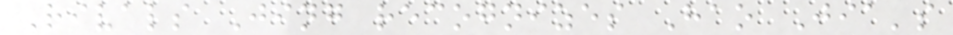Rivals Jing recognizes Hao Jia's
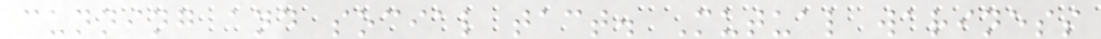cunning and social tact. Mutual wariness
